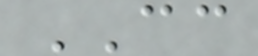CC
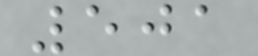501
